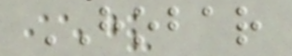HOBAR
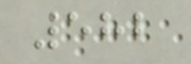582
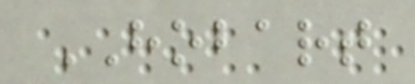HOBART
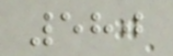580
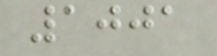1001
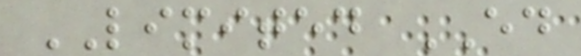LIMITED ED
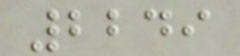2249
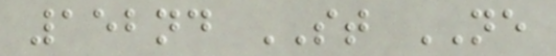152nd ST NE
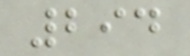294
